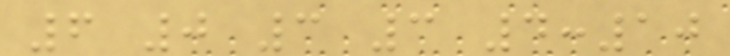6 0 3 3 4:10
